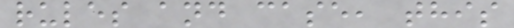rules and case, this
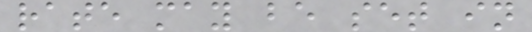rate may be set in
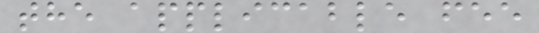the applicable fee
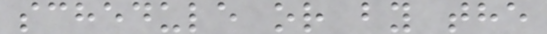schedule or by the
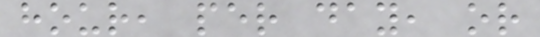hour, per day, or
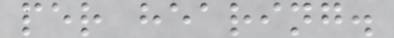per hearing.
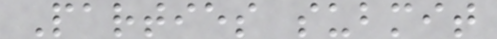Parties submit
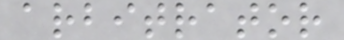arbitrator
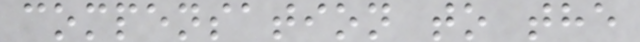compensation to the
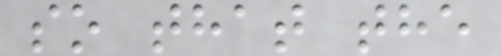so that the
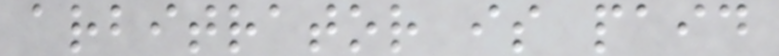arbitrator is paid
